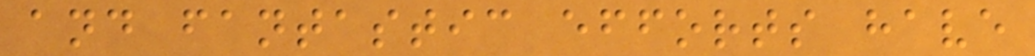and fantastic efforts have
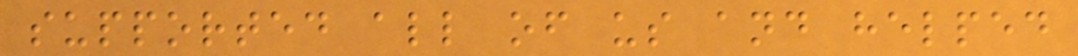supported all of us and helped
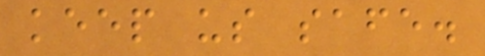keep us safe.
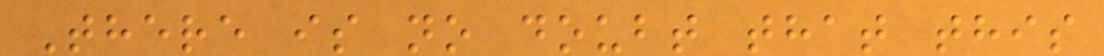There is no doubt that this
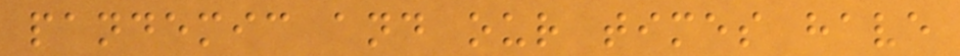pandemic and our times have
